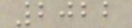2022
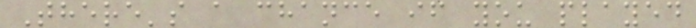There's a chance if you played
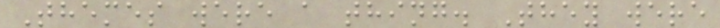Themes were a thing. They were
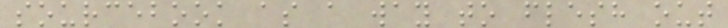sourcebook as a way to flesh out
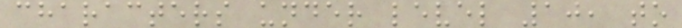characters under level 10, to
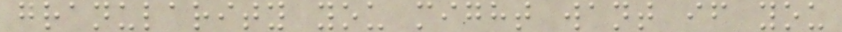granularity you might want if you
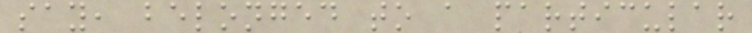say, belonged to a particular
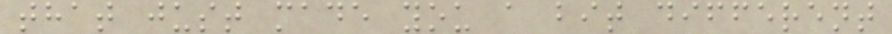that just made you a bit different
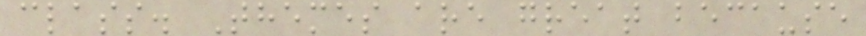class. Themes are great because
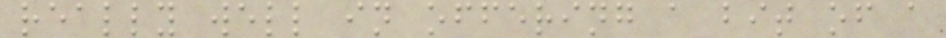really well in offering a bit of a
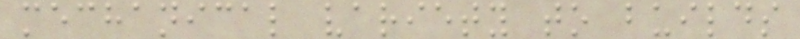mechanical variety to builds
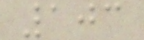103
